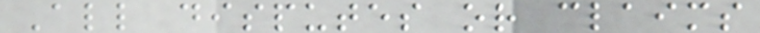All disputes or claims
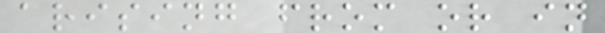arising from or in
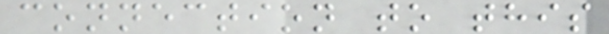connection to this
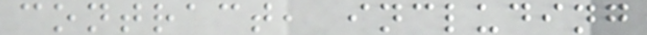contract, including
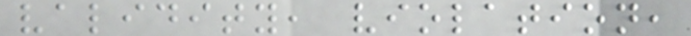validity, violation,
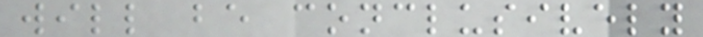will be conclusively
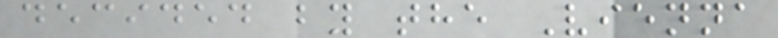decided by the Vienna
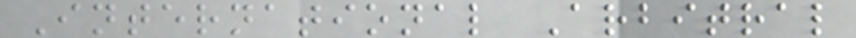International Arbitral
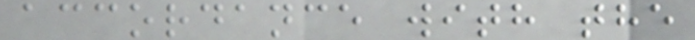accordance with the
